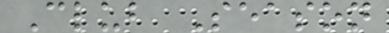Club Season
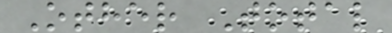Other Total
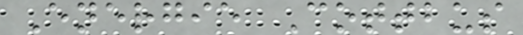Energie Cottbus
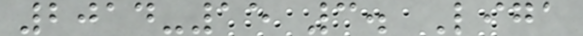2014-15 3. Liga
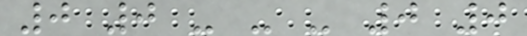0 0 - - - 0 0
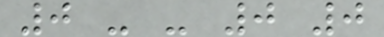0 - - 0 0
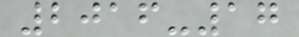2016-17
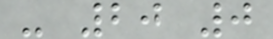- 20 0
